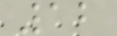12
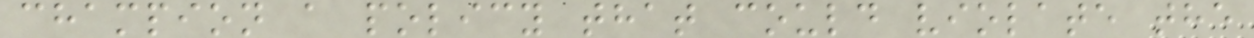champion a policy that could violate the
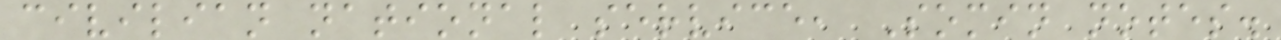civilian national service, Somin notes.
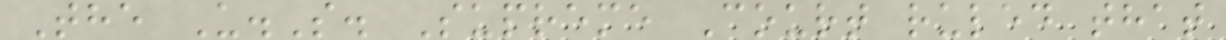The U.S. Supreme Court ruled that
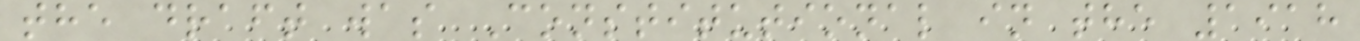the draft was Constitutional in the 1918
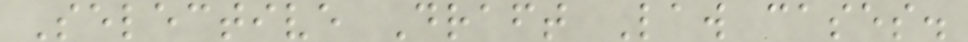Selective Draft Law cases.
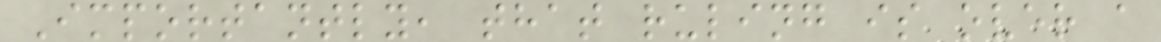Importantly, that ruling is over a
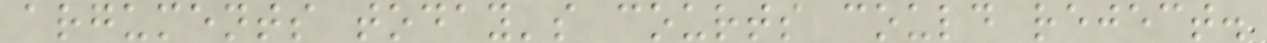arguments today's courts could reject.
